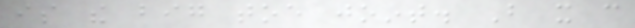is the big toe joint. But it can
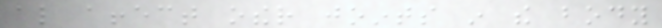also affect other joints in the body
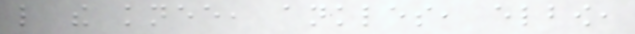like the knee, ankles, elbow,
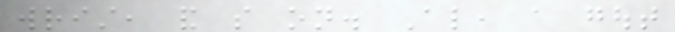wrist, and so on. Also, a gout
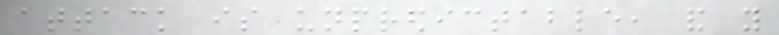attack is unpredictable, and you
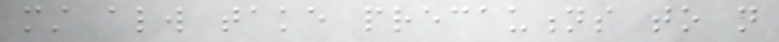must always take precautions to not
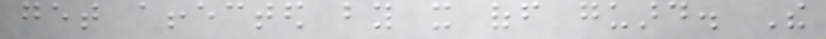get affected by it off guard. The
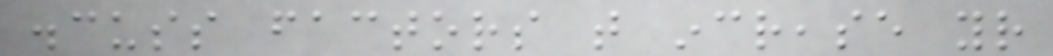discuss factors that increase your
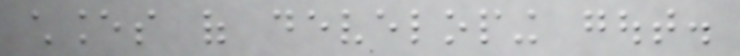chances of developing gout.
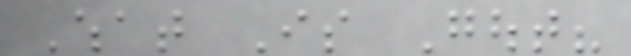What Is Gout?
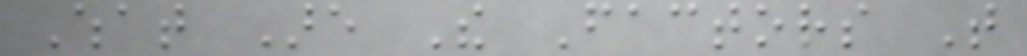What Are The Factors That
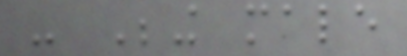- Being male
